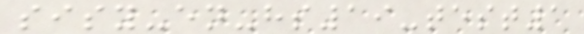sisy-en-hs19-test1
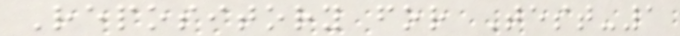Repository for Test-1
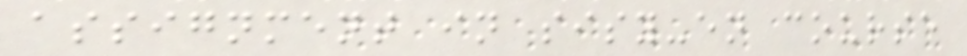assignment in sisy-en course
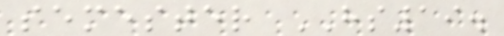semester HS19.
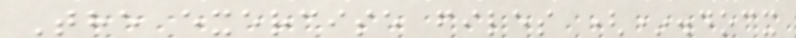The exercise files (*.docx
